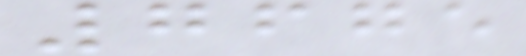7675
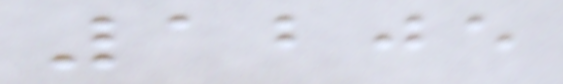1205
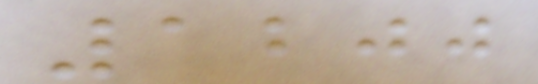1200
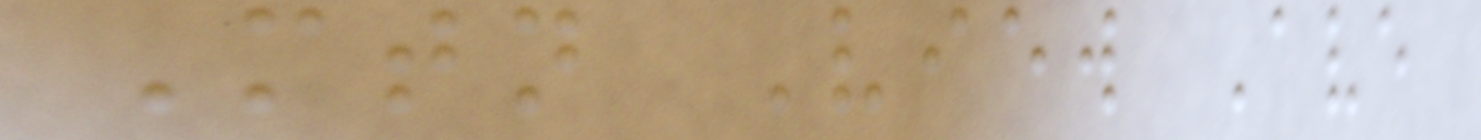Mtn View Ave
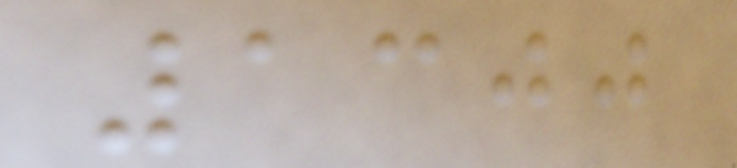1300
